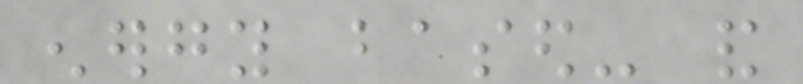energy based- and
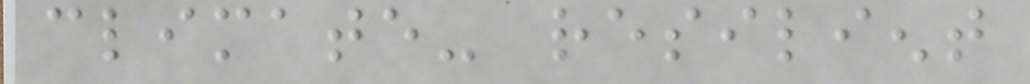climate- resilient
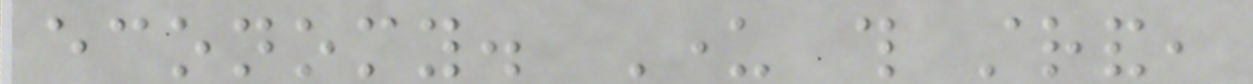economy. Under this strand,
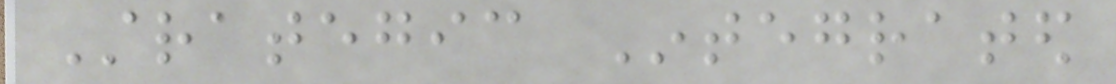Strategic Integrated
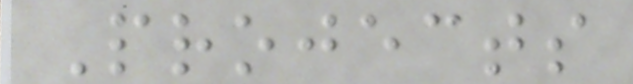Projects
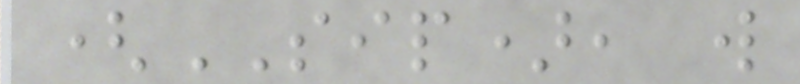(SIP), will
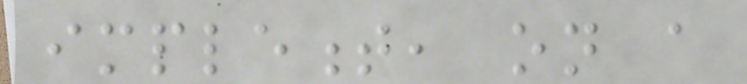implement, on a
